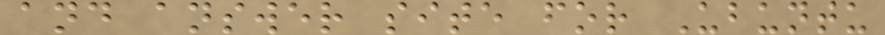and answer site for Ubuntu
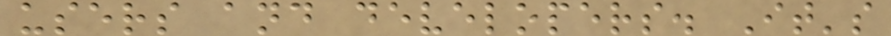users and developers. It's
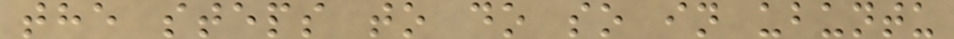the steps to do so in ubuntu
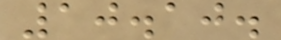10.10.
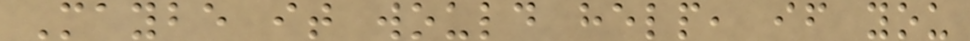Maybe it would help, if you
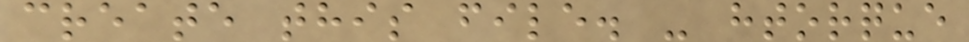create this file. - htorque
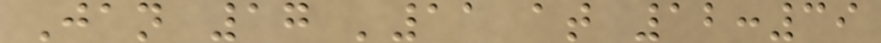Jan 17 '11 at 12:39
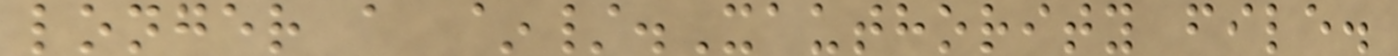longer a ~/.Xauthority file.
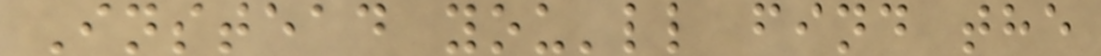Instead you'll find the
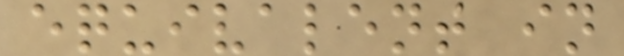equivalent in
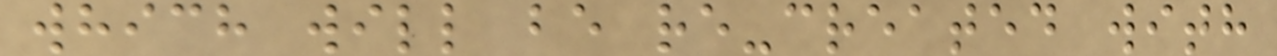which will be re-created with
